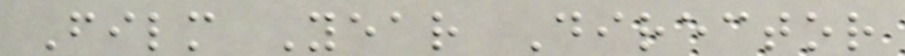Film Year Director
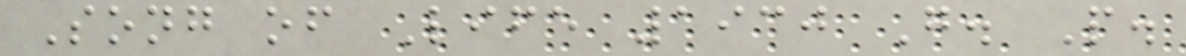Song of Life 1930 G. P.
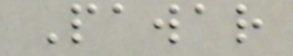Pawar
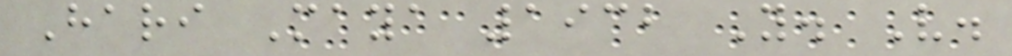Hari Maya 1932 Y. V.
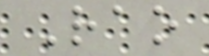Rao
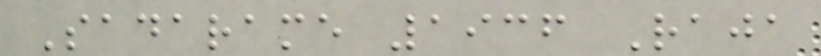Sadarame 1936 Raja
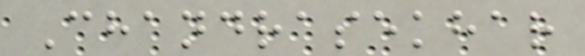Chandrasekhar
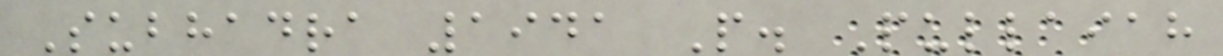Subhadra 1941 P. Pullaiah
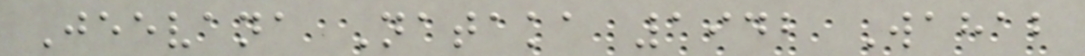Jeevana Nataka 1942 Wahab
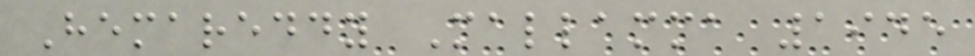Hemareddy Mallamma 1945
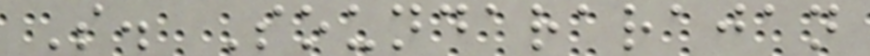S. Soundararajan
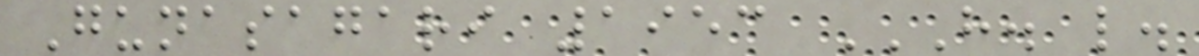Gunasagari 1953 H. L.
